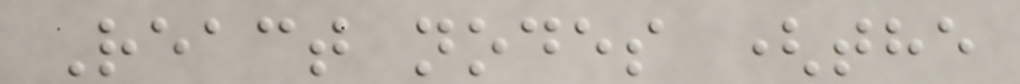React nodes (the
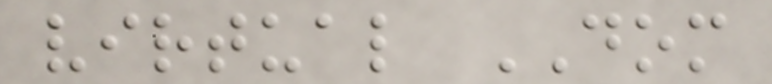virtual DOM
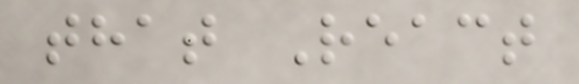that React
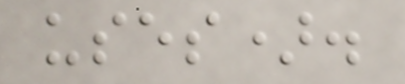uses).
